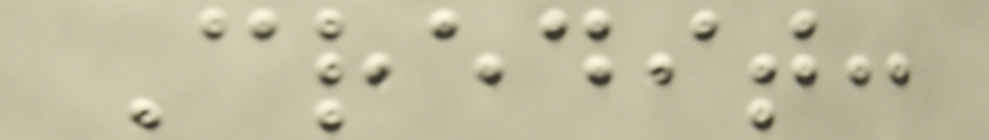Credit:
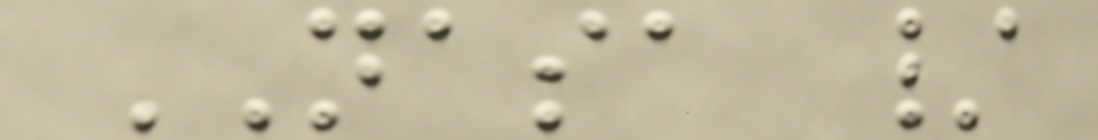NASA /
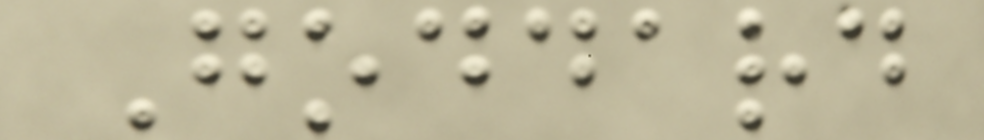Goddard
